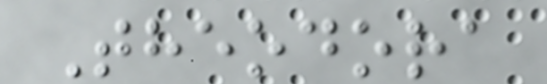Theodora
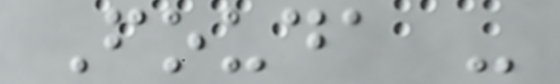Fouda -
